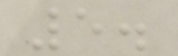5.
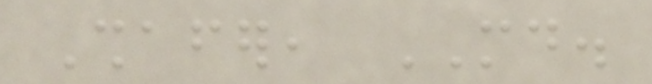Shafer, MD.
